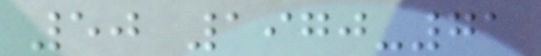50 1970-71
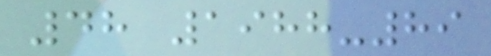48 1988-89
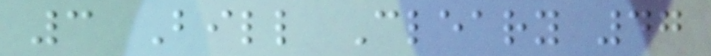3 Bill Cleary 47
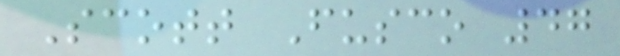Scott Fusco 47
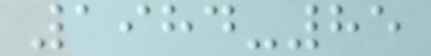1984-85
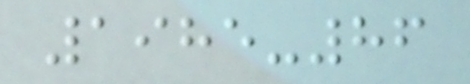1985-86
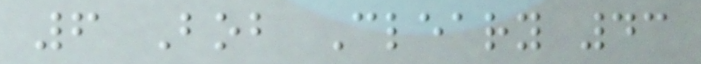6 Bob Cleary 43
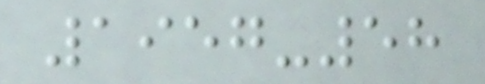1957-58
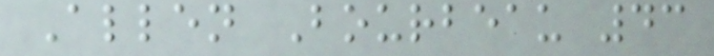Allen Bourbeau 43
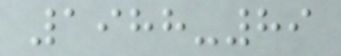1988-89
